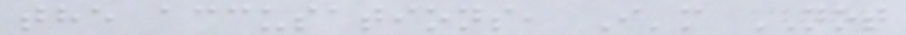the accusations, I'm NOT
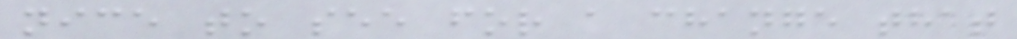nice to see for a change that
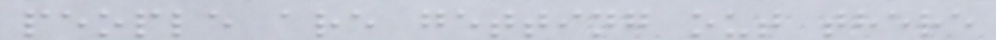people are getting out there
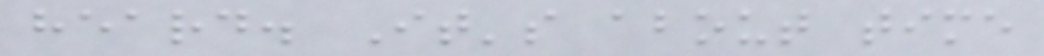heard. It's about time
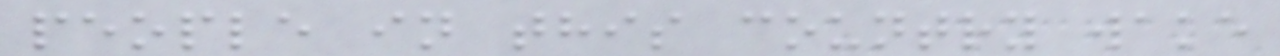people in this country wake
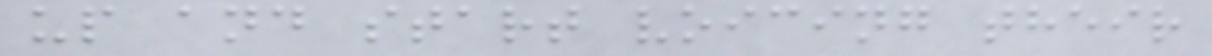up and start voicing their
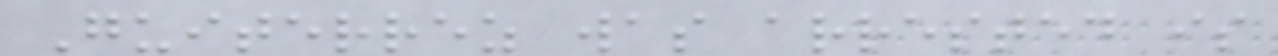Guiterrez was arrested is
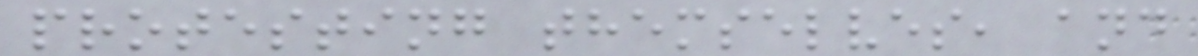protesting themselves, and
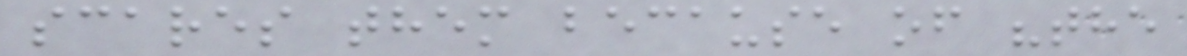scares them because of "the
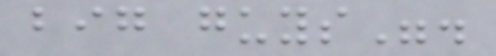big guys".
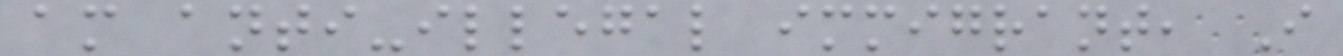am anti-illegal immigrant, I
